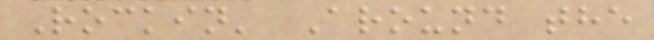Rockin' Around the
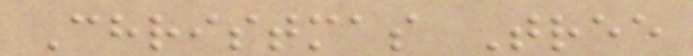Christmas Tree
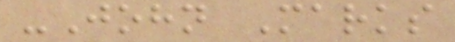-John Marks
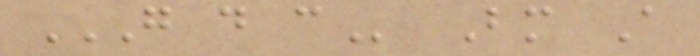G D C Bm A
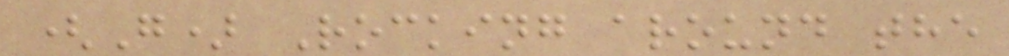(G) Rocking around the
